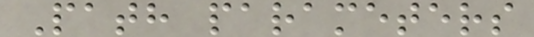Path parameters
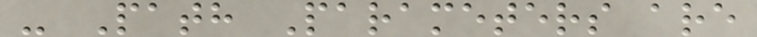- Path Parameters are
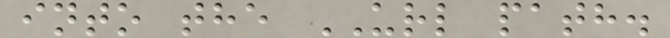into the URL path.
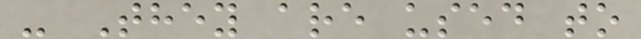- They are used to
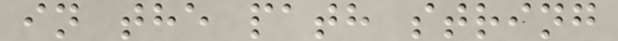in the path string
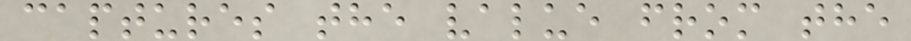captures the value from the
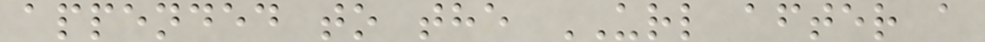appended to the URL after a
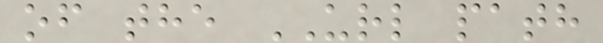of the URL path
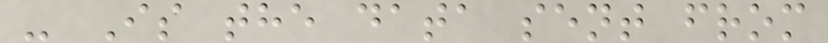- Is the data sent from
